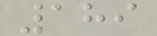189
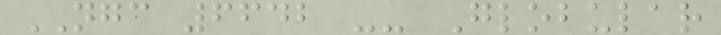NGC 6642 -- Globular
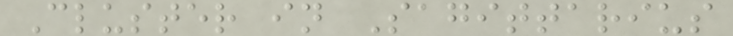Cluster in Sagittarius
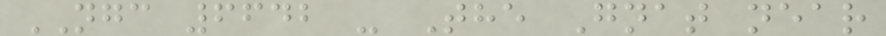NGC 6642 - The Gnat near
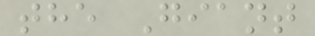the Giant
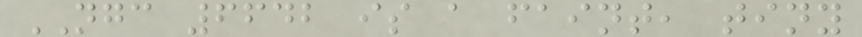NGC 6642 is a faint, tiny
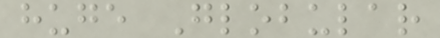huge Globular
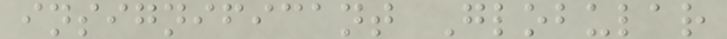insignificant Globular
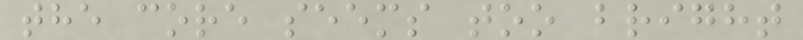the core seems too bright
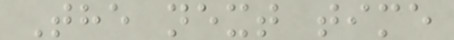The next time
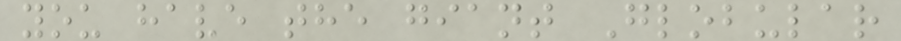you have the giant Globular
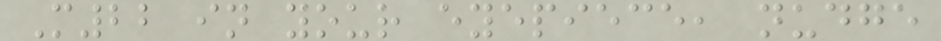M22 in your eyepiece, nudge
